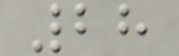28
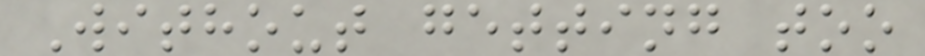Without getting too
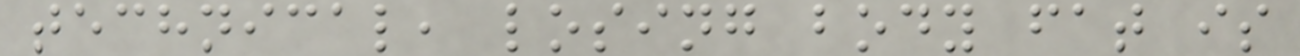technical, losing body fat is
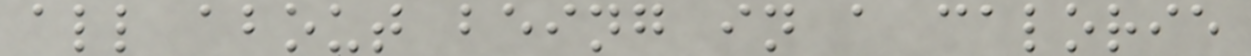all about being in a calorie
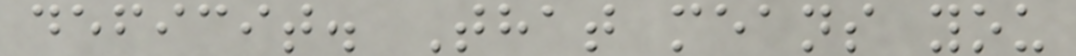deficit. That means you
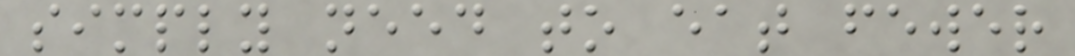simply need to eat fewer
